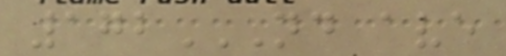172ND AVE
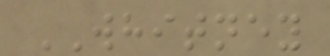WHITNEY
